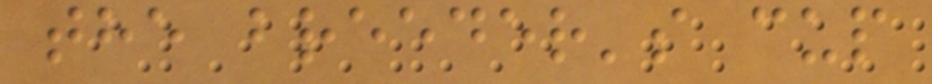the breeder's cup
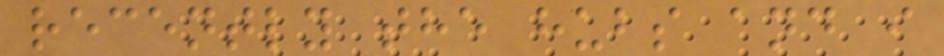recently the hubs and i
